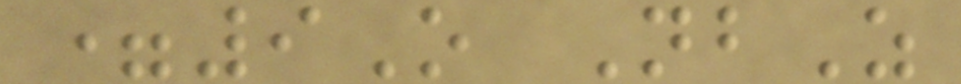=9O NbZ
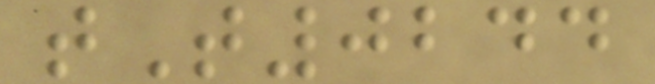tT0244
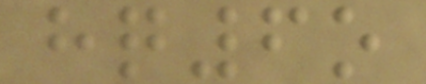hq6o
